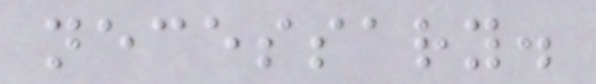necessary.
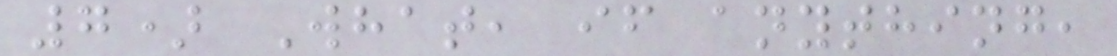7) What, if anything,
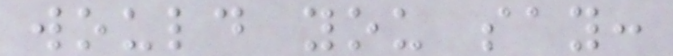would you say:
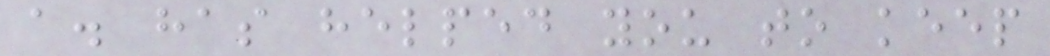a. has helped you to keep
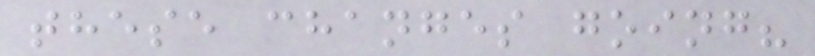these changes going?
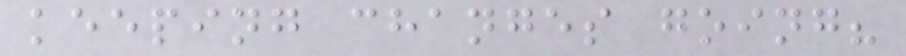keeping changes going?
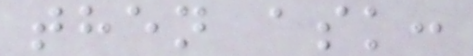then ask:
